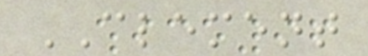CLEMENT
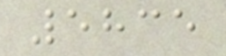5835
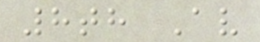8th Av
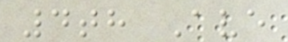4th Ave
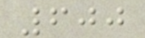600
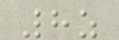8z
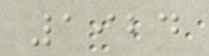1924
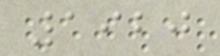1920
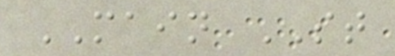MAIN ST
